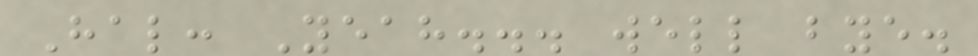Hal: Yeah... well bye.
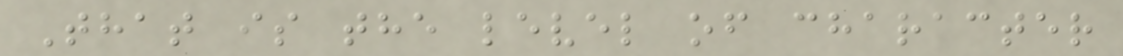That is the level of character
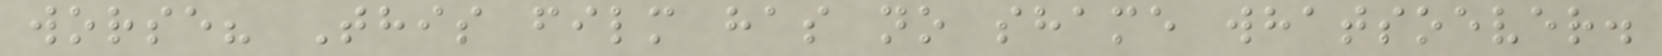worse? This film has no shame whatsoever.
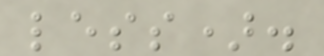less).
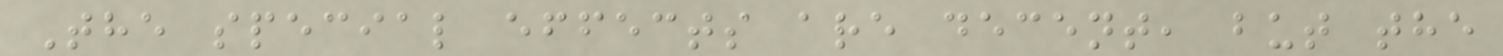The special effects are decent, but the
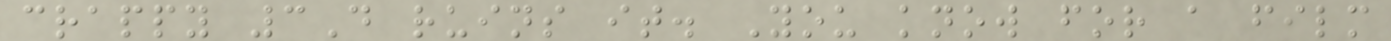crappy 3D ruins it. You know for a film
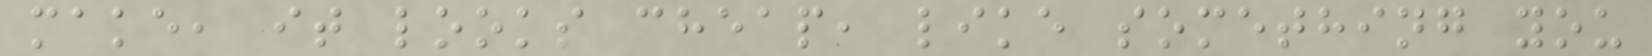make, it looks cheap, like something you
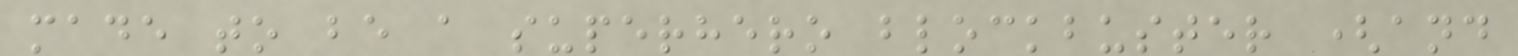made to be a superhero blockbuster (and
